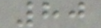80
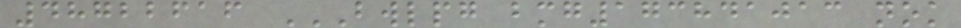48722616 BWLPG BMG173841013 NOK
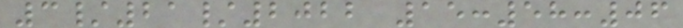3/21/2022 15:58:06
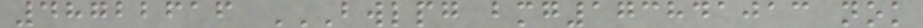48722616 BWLPG BMG173841013 NOK
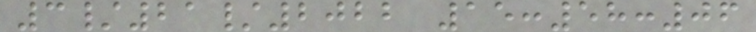3/21/2022 15:58:06
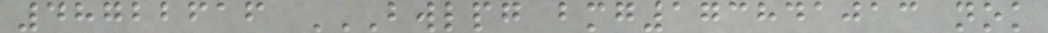48722616 BWLPG BMG173841013 NOK
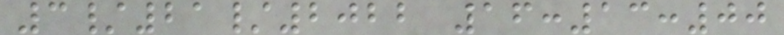3/21/2022 16:13:00
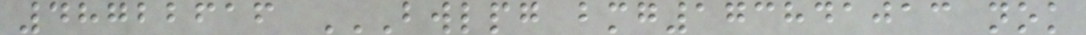48722616 BWLPG BMG173841013 NOK
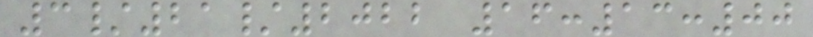3/21/2022 16:13:00
